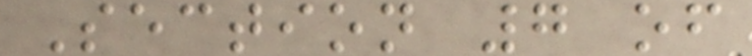Section 7 of
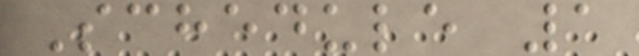Schedule 1
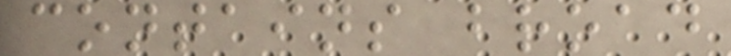contains broad
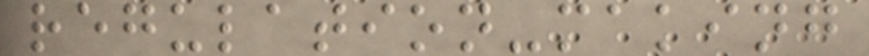regulation-making
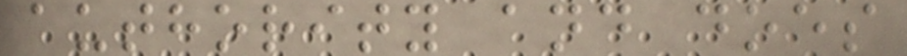authority and does
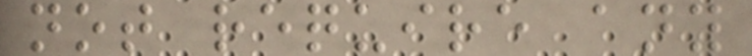not require any
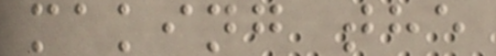making the
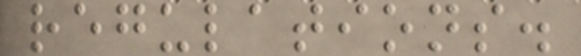regulations.
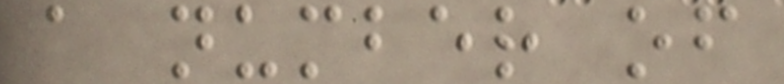a number of
